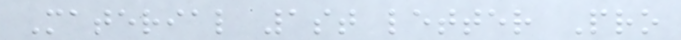Material 1st letter Pro
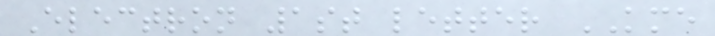Electron 1st letter KME
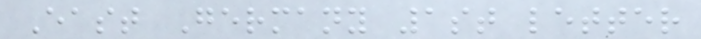East Germany 1st letter
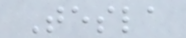Tesla
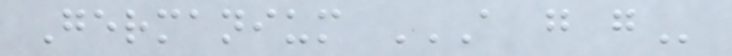Germanium A G G
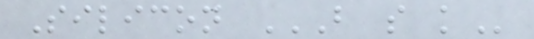Silicon B S K
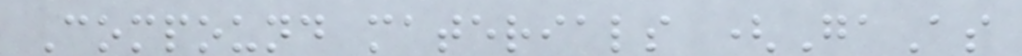Compound materials (GaAs
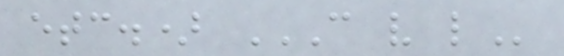etc.) C V L
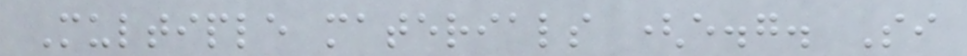Multiple materials (e.g. Si
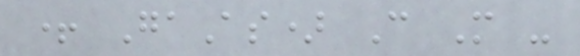+ GaAs) C M -
